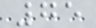75
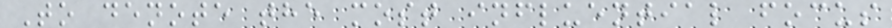To denote the most influential focus
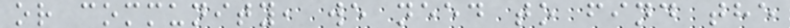or community, we need to find the
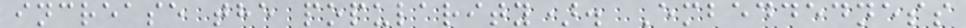increase the popularity). Embeddedness
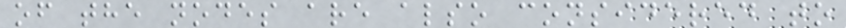of the nodes are also considered to
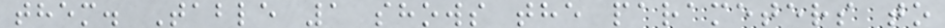them. Table 1 shows the parameters to
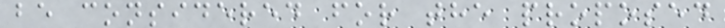be considered for the proposed
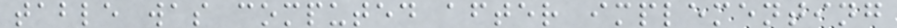table was computed after implementing
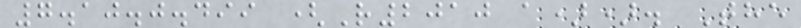7.10.0.499 (R2010 a)). The
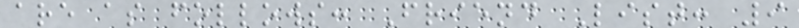are as follows: Friend List: 9
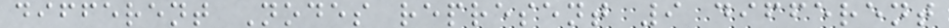different Nodes represent 9 different
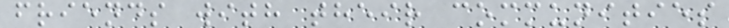friends with their communities
